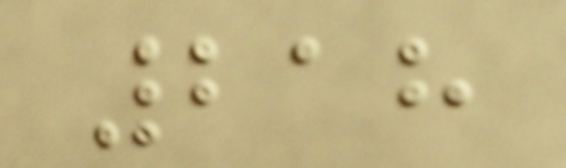218
